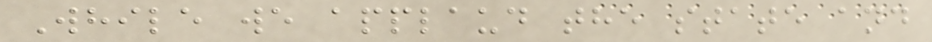While we applaud the state and
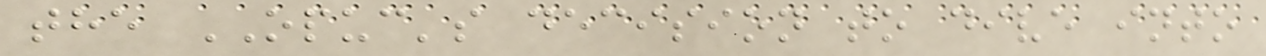the OPUC's decision to dive into
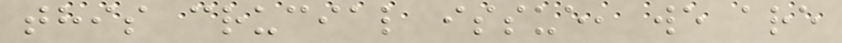this crucial issue, we are
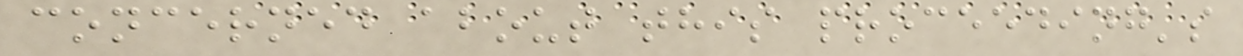concerned about this proceeding's
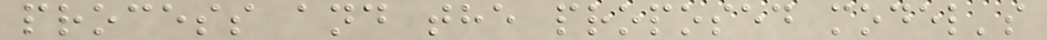process and the proposed model's
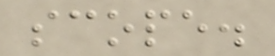scope.
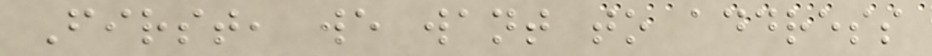First, we want to address
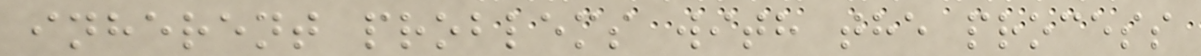inherent problems with the process
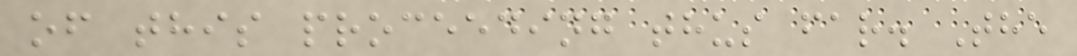of this proceeding thus far. The
